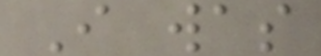I was
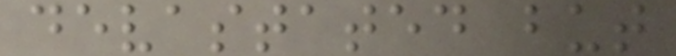devastated but
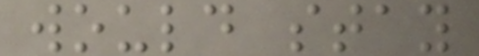would stay
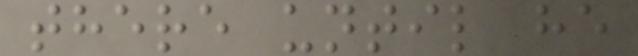there until he
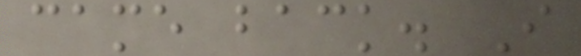came back. I
